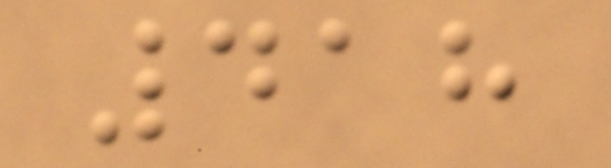418
